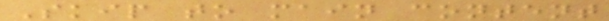Skip to main content
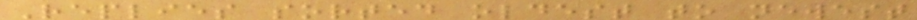Replies sorted oldest to newest
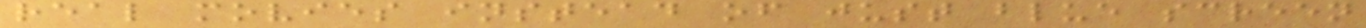real movies instead of just blue screen
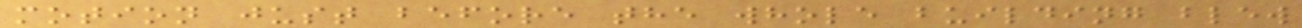motion just before the whole building blew
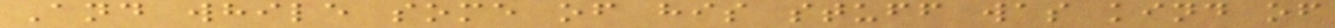And while some of his stuff was kind of
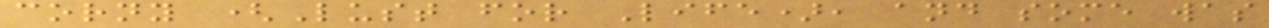corny (Lust for Life), and some was
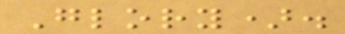Glory).
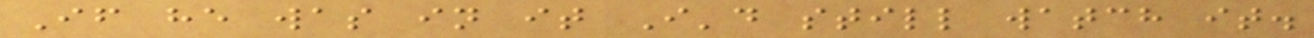If he was in it I'd still watch it.
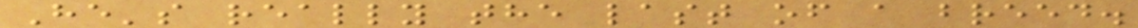He's really the last of a breed.
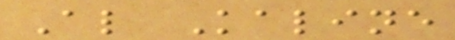Al Kaline
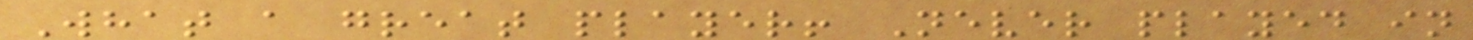What a great player! Never played in
